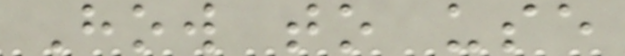How to use
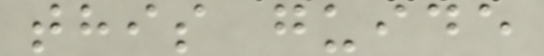this guide
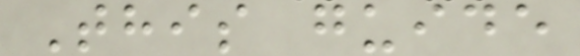This guide
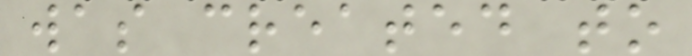was created to
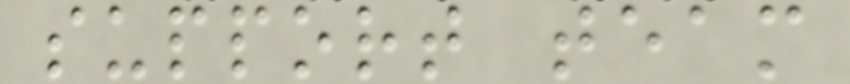support team
